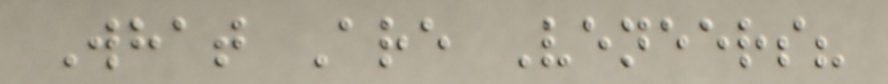What Are Veneers?
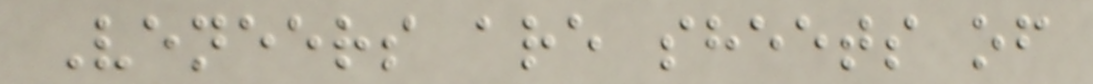Veneers are sheets of
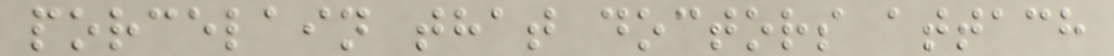porcelain that doctors attach
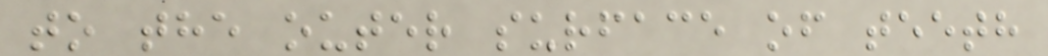to the outer surface of teeth
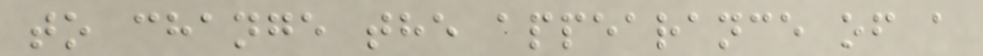to change the appearance of a
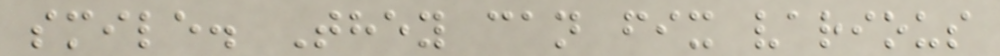smile. They can fix various
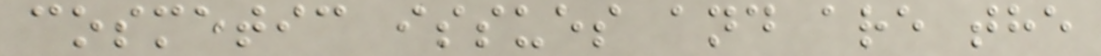cosmetic issues and are the
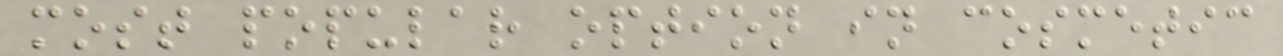most popular option in cosmetic
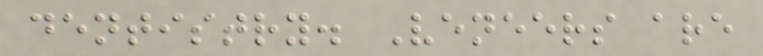dentistry. Veneers are
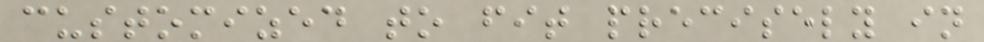customized to fit precisely in
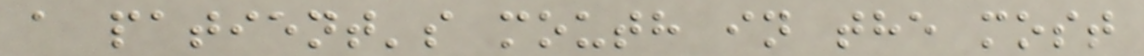a patient's mouth in the most
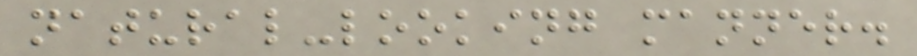natural-looking manner.
